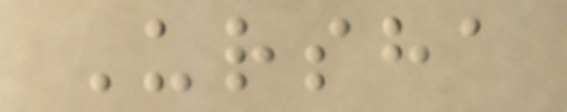Ursha
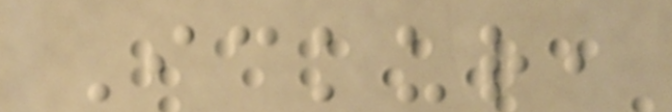Ickur,
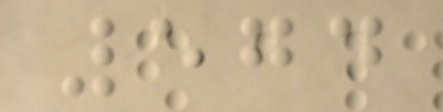574
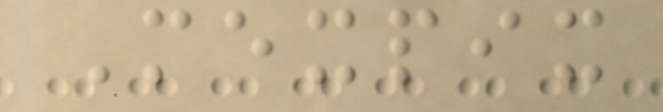Mexpix
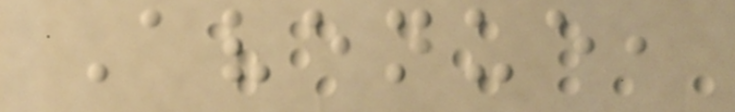Avenue,
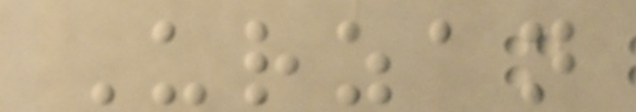Urzan
